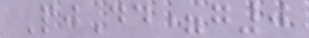PjDd=g0
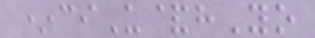*ciU&hYo
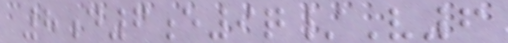8d6e9q/V6
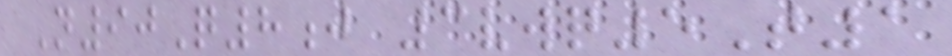N90Q8j 3vwq5T1
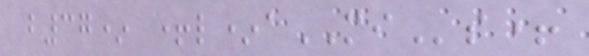b37* +l*aMIs+
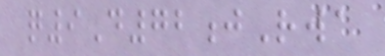q9D72jRwa
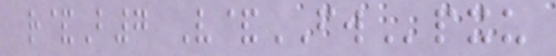r&B7 V&FWpxu
